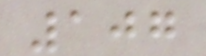107
